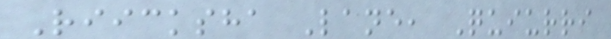Riicksha Lane, Quiurri
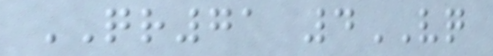QR71 4VQ
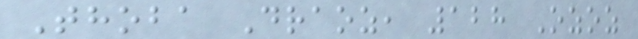Thoba Draoz, 128 Ozoz
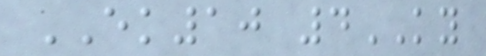EK10 4KY
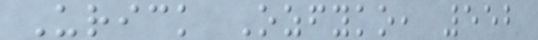Urick Ozfyko, 552
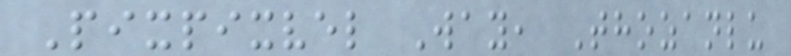Pixpixvel Way, Thozanlu
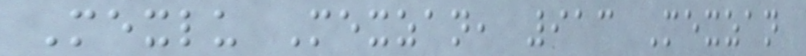Mexlu Mexzan, 913 Mexzan
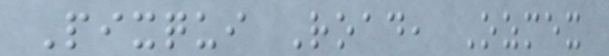Pixqui Road, Ozmex
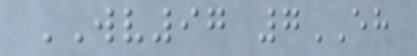WV97 7EH
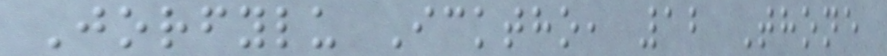Jorfylu Icktho, 12 Thone
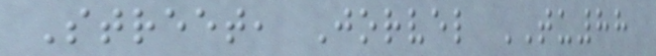Street, Jorvel TU88
